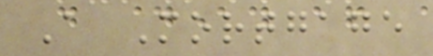A Mortgage
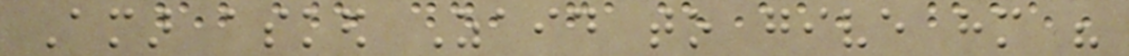Amar asked Zaid to give him his
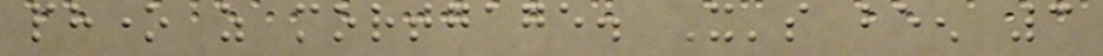phone as mortgage. It's been 3
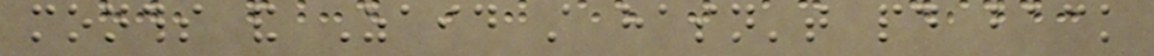months and Zaid still hasn't paid back
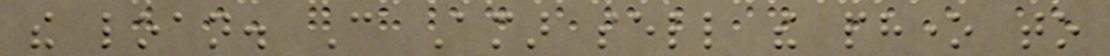the loan. Can Amar sell the phone to
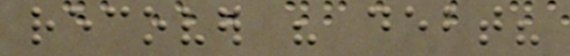recover his debt?
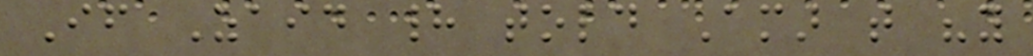If Zaid had told Amar that "you
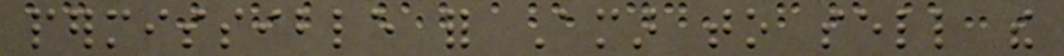permissible for Amar to sell the
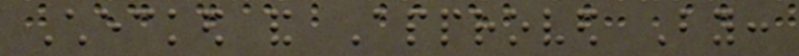Checked and Approved By:
